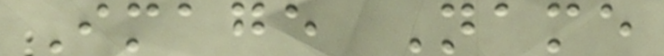Image Name
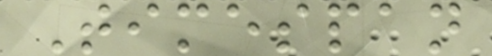Timespan
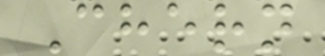Chern
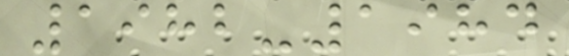1982-1984
